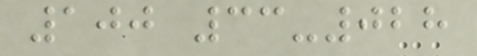100 33-028
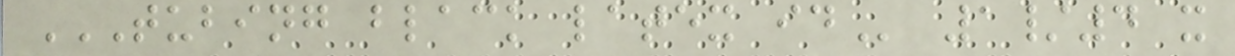TUBING BLACK LATEX ID 1/4 x
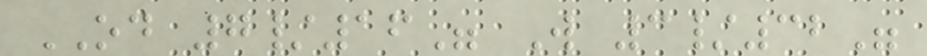OD 7/16" W 3/32"
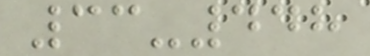33-448
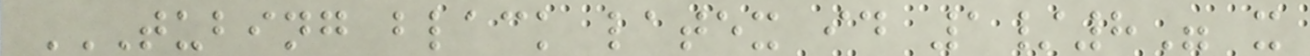TUBING BLACK LATEX ID 1/8" X
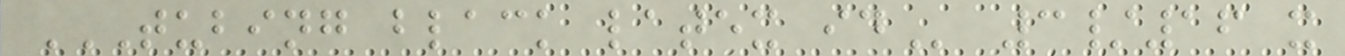TUBING BLACK LATEX ID 3/16 x
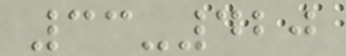33-420
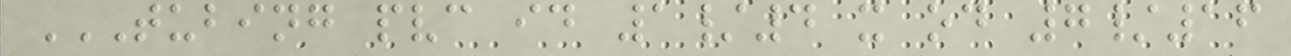TUBING PVC ID 1/4 X OD 7/16
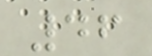46
